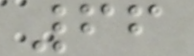66
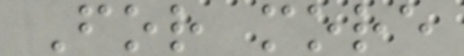For more
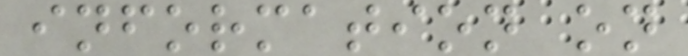information on
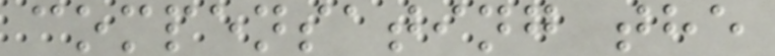compensating the
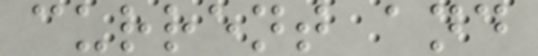current and
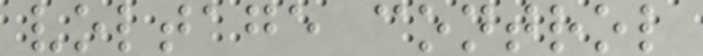voltage control
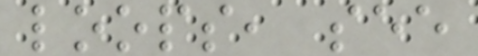loops, see
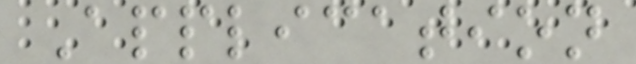Application
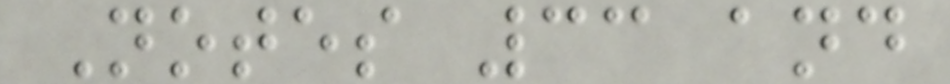Notes 33 and
